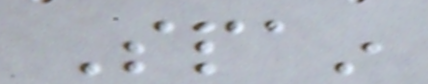Spain
